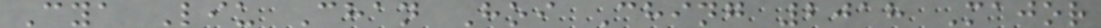Cya Liu Chan Hoi Ching 2018 Major
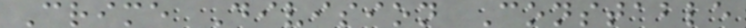Crime Division Constable
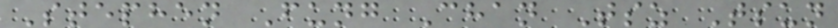Stephen Fung Chan Tsz Tsun
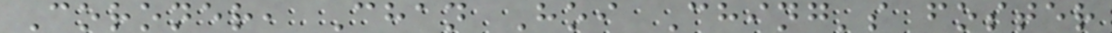Coroner, Chan Hoi Ching's foster
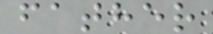father
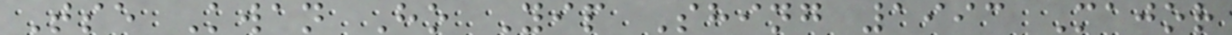Tse Kwan Ho Yip Shing 1993 Major
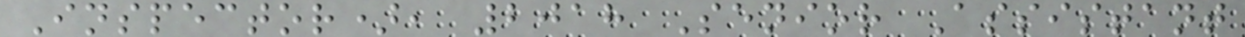Inspector), 2018 Senior Assistant
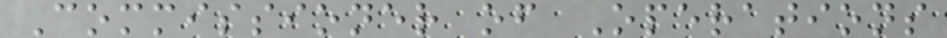Commissioner of Operations
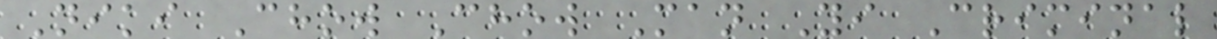Niki Chow Chow Man Yi Criminal
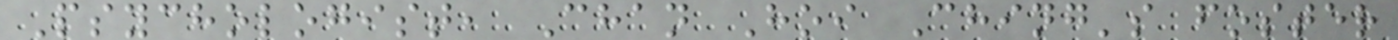Psychologist, Chan Hoi Ching's foster
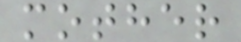mother
